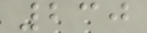230
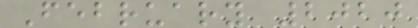February 2020
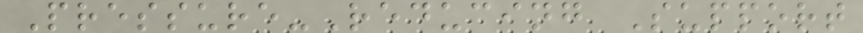Pressure-Reducing Support
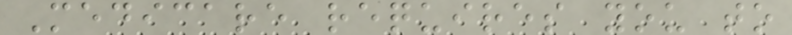Medicare requires you to
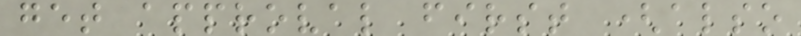get approval first (also
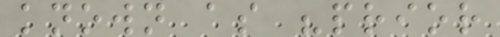known as "prior
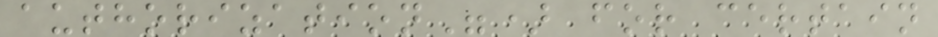authorization") for certain
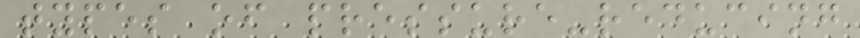types of pressure-reducing
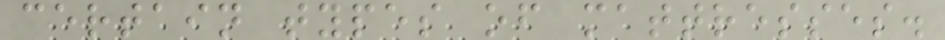certain types of mattresses.
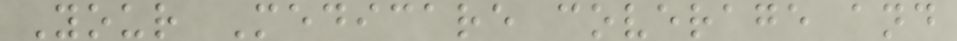Your Medicare coverage and
